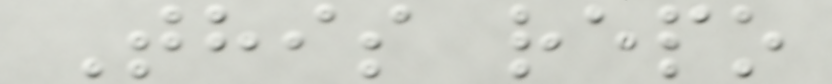This repo
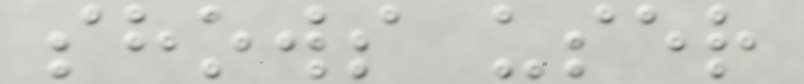shows user
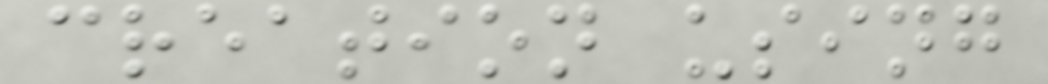creation using
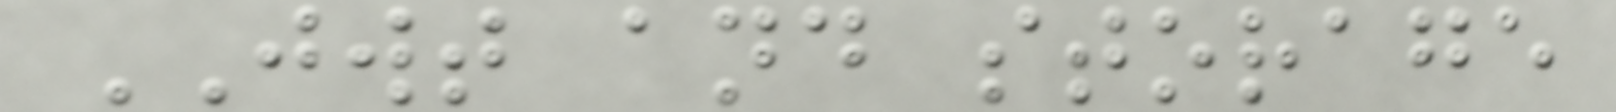JWT and storage
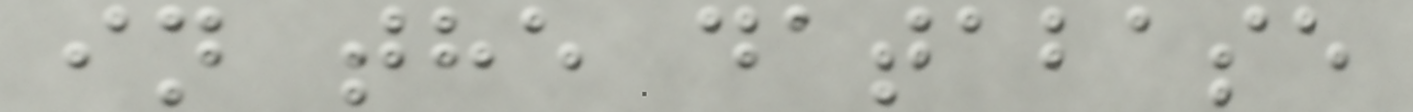in the database
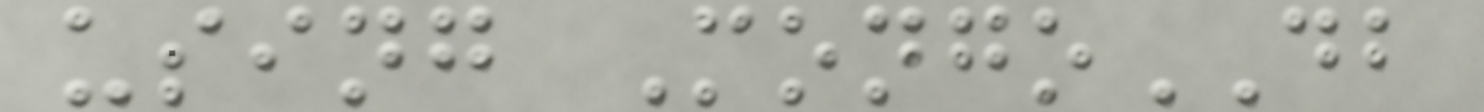using MongoDB
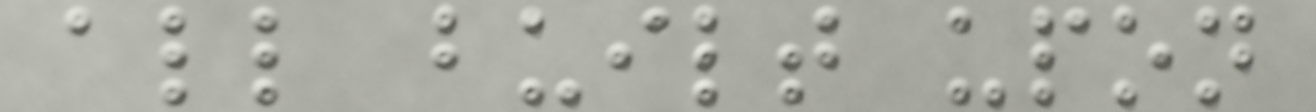all built upon
